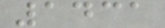1431
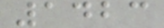1423
